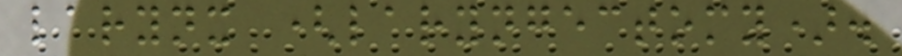larynx (laryngectomy).
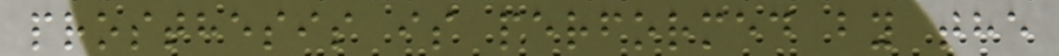prosthesis is performed by the
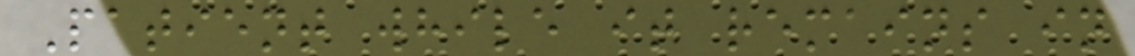Patient while it remains in
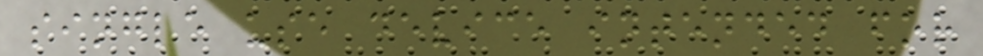single use device intended for
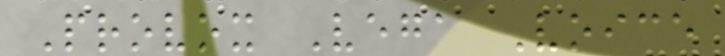Provox Vega Voice
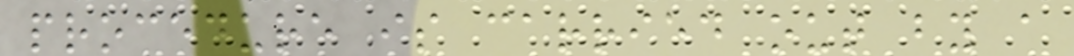procedure is carried out by a
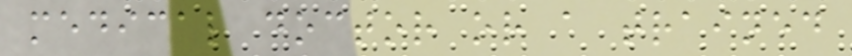medical doctor or a trained
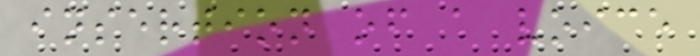insertion of a voice
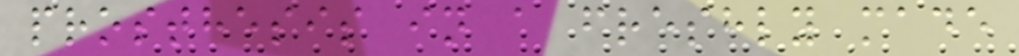prosthesis in a freshly made
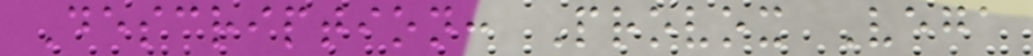Description: Provox Vega
